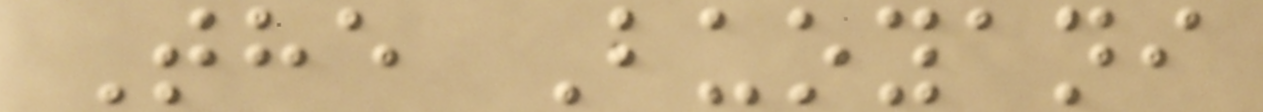The Buoyani
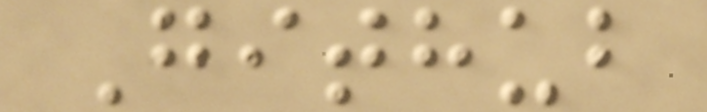Github
